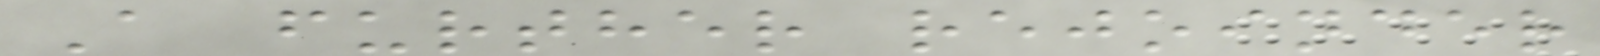A further rejoinder
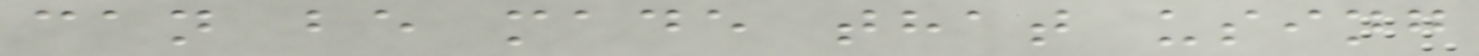can be made that using
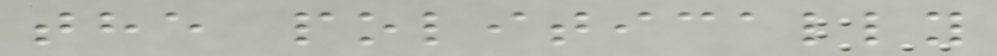the politically
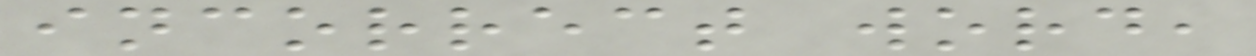incorrect word,
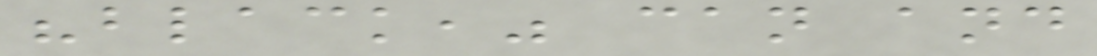"black," can and
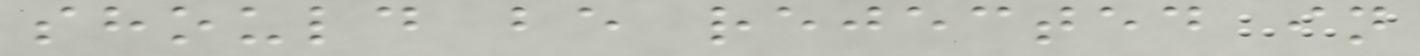should be rejected in
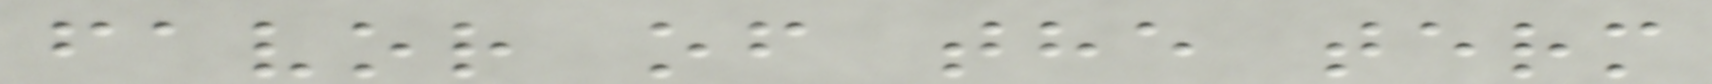favor of the term
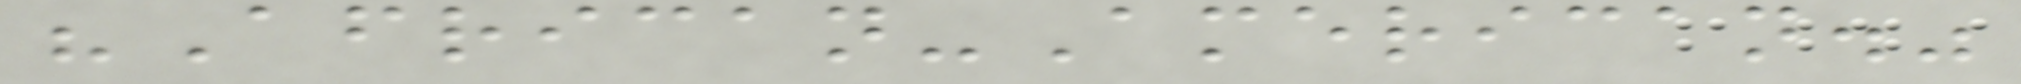"African-American."
